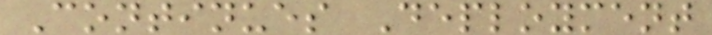Continues Deployment
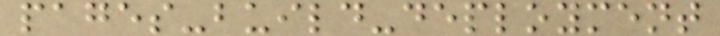pages-build-deployment
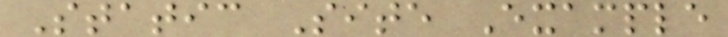Static Site Example
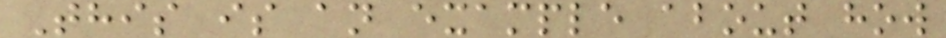This is an example about how
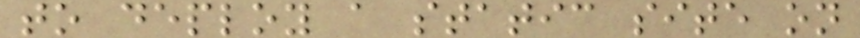to deploy a static site on
